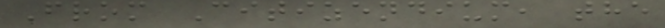From Citizendium, the
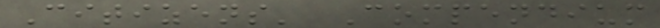Citizens' Compendium
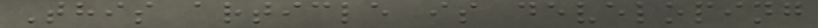This article is developing
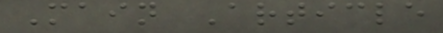Main Article
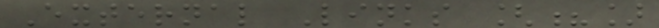External Links [?]
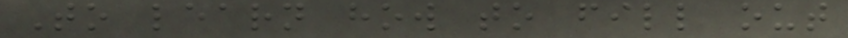To learn how to fill out
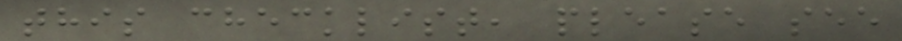this checklist, please see
